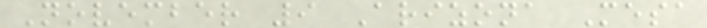November 9 Arizona Mesa
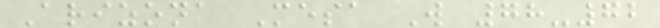Arizona Mesa W 78-72
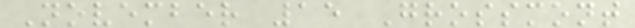November 15 Grossmont
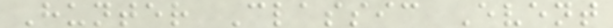Hunter Classic Event
